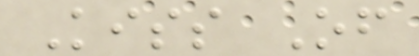Kiss Of
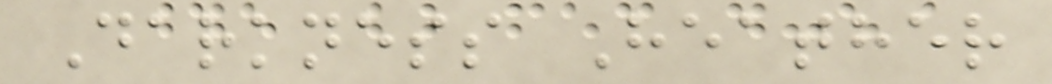Darkness Heather
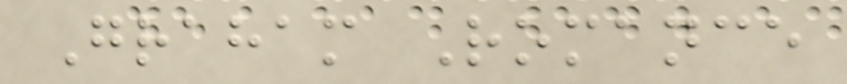Graham Romance
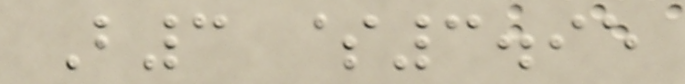B3 $3.95
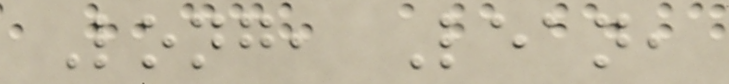Long, Lean,
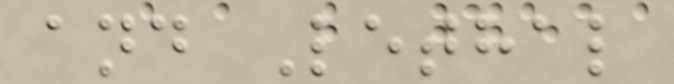and Lethal
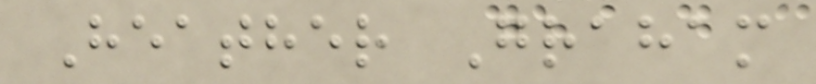Heather Graham
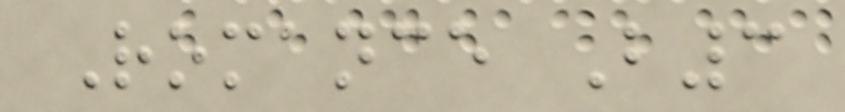Romance B3
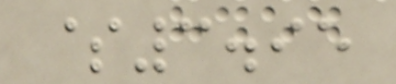$3.95
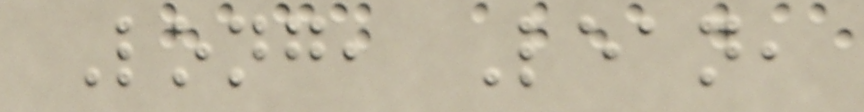Long, Lean,
